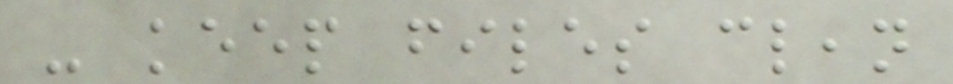- keep files clean
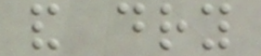and dry
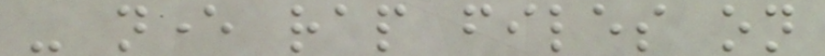- never rap files on
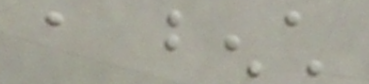a bench
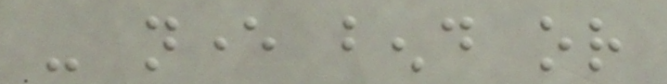- never bend or
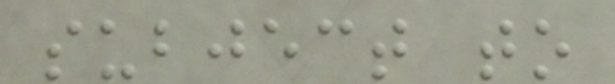subject to
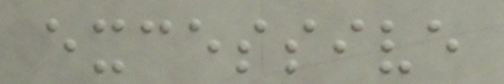excessive
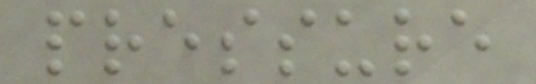pressure
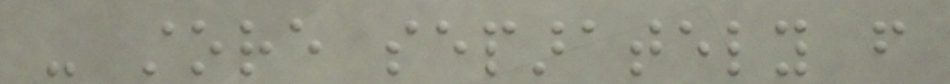- store separately from
